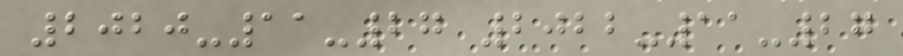2020-11-27 2022-11-27
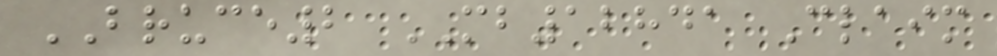BRUCE2 MB12841 Claim
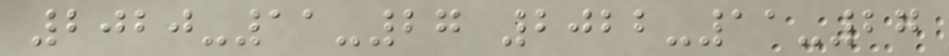2020-11-27 2022-11-27
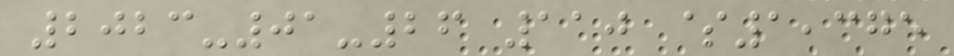2023-01-26 110 $1,375
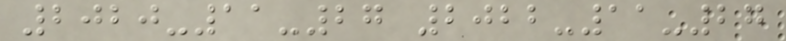2020-11-27 2022-11-27
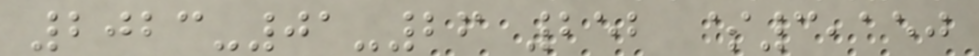2023-01-26 252 $3,150
